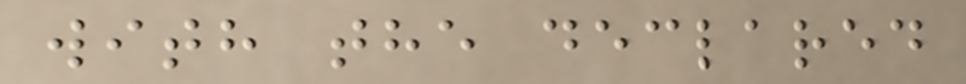with the declared
